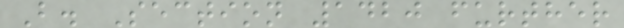B. Section 1420 further
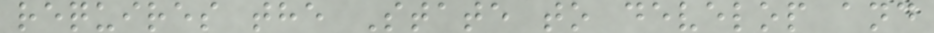requires the State to develop and
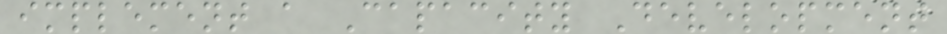implement a Capacity Development
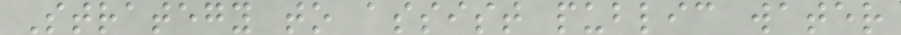Strategy to assist public water
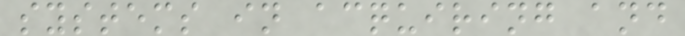systems in acquiring and
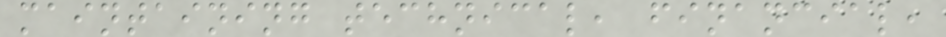maintaining technical, financial,
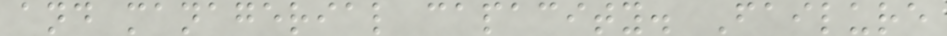and managerial capacity. Failure
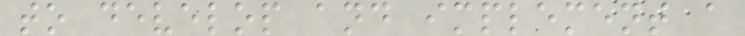to develop and implement a
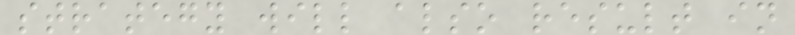strategy will also result in
